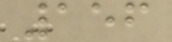156
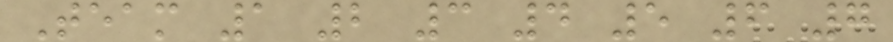Team 1 2 3 4 5 6 7
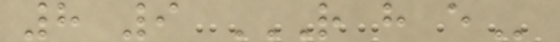8 9 R H E
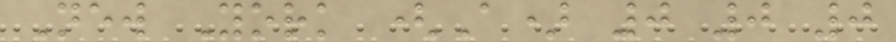New York (A) 0 0 0
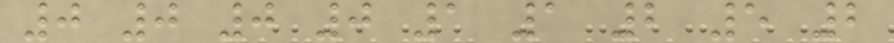0 0 0 0 1 1 2 5 2
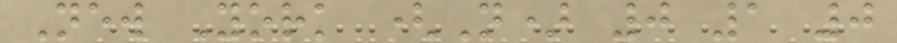New York (N) 0 1 0
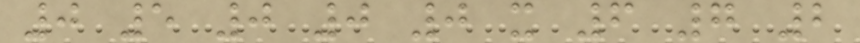0 5 0 0 0 x 6 7 2
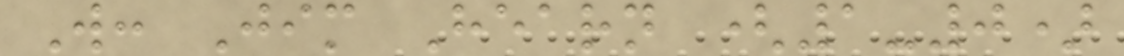W: Jim Hearn (1-0)
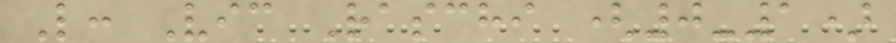L: Vic Raschi (0-1)
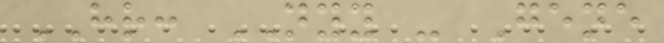HR: NYY - Gene
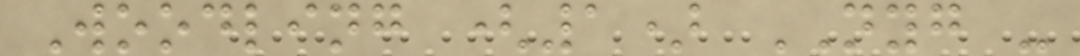Woodling (1) NYG -
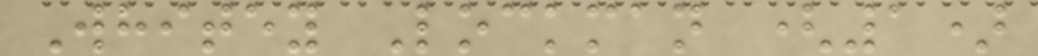Whitey Lockman (1)
